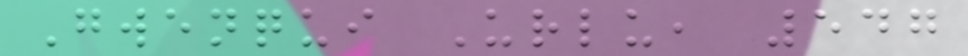Gwenqui Urlu, 547
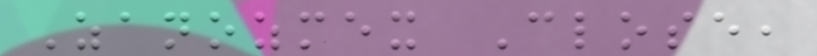Zanozmex Close,
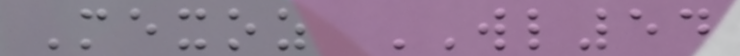Mexoz WL54
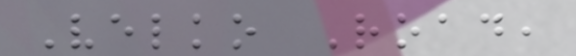Velko Road,
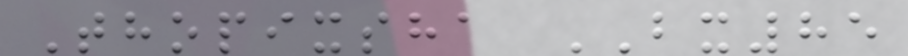Thopixsha BX85
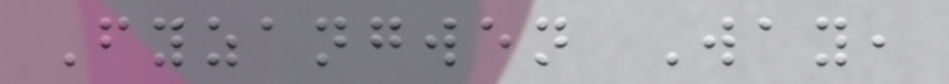Fyzangwen Way,
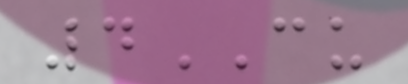4CU
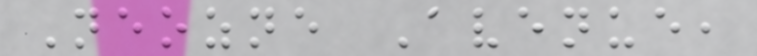Neozne Avenue,
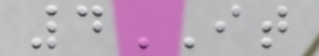4IT
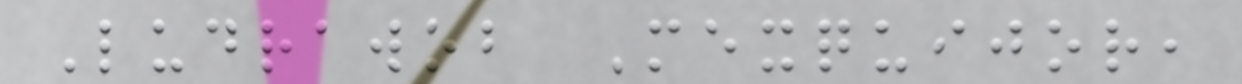Ludrawob Mexquijor,
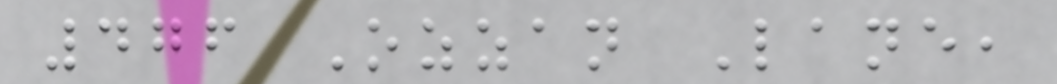476 Ozzan Lane,
